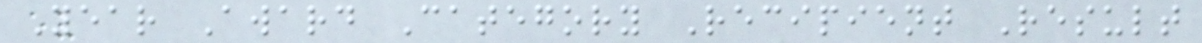Year Award Category Recipient Result
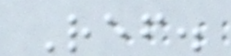Ref.
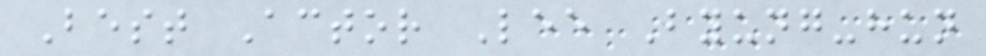Best Actor Lee Byung-hun
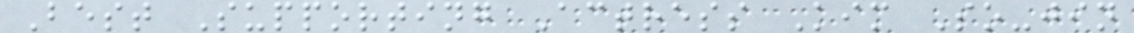Best Supporting Actress Kim So-jin
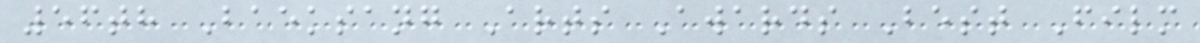56th Baeksang Arts Awards Best Film
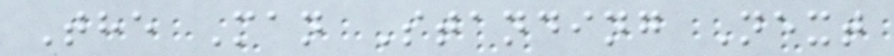The Man Standing Next
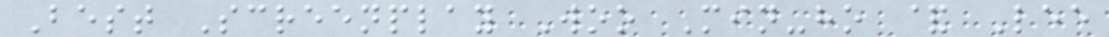Best Screenplay Woo Min-ho & Lee
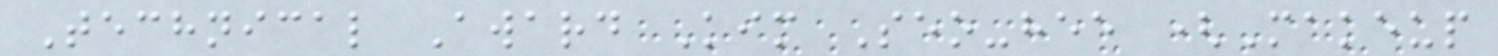Technical Award Kim Seo-hee (Makeup
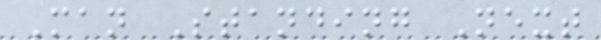Man Standing Next
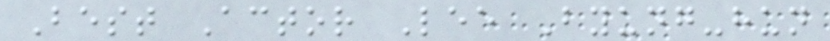Best Actor Lee Byung-hun
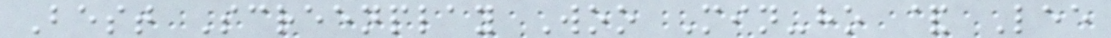Best Screenplay Woo Min-ho & Lee
